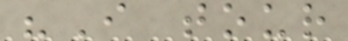"I tour
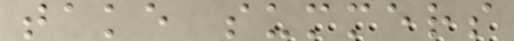take summers
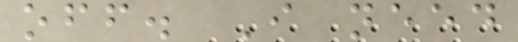off. I need
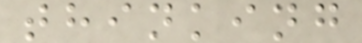thinking
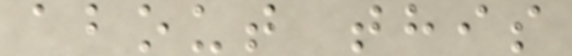about this
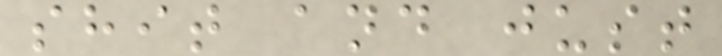shit and just
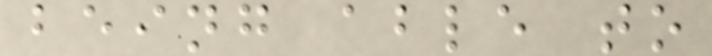being able to
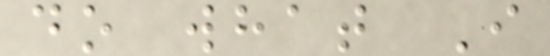do what I
